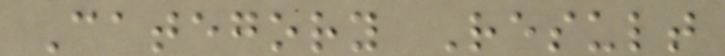Category Result
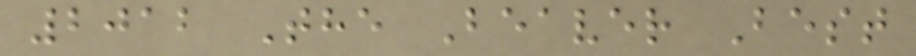2012 The Beaver Best
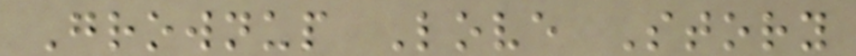Grownup Love Story
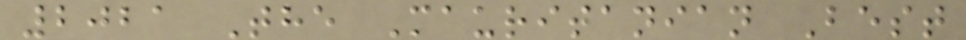2021 The Mauritanian Best
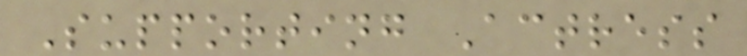Supporting Actress
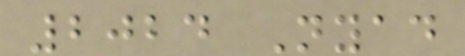2024 Nyad
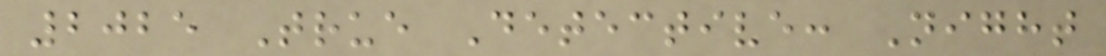2025 True Detective: Night
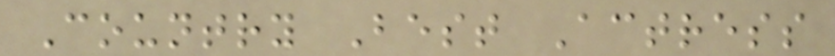Country Best Actress
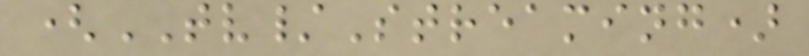(TV/Streaming)
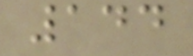144
